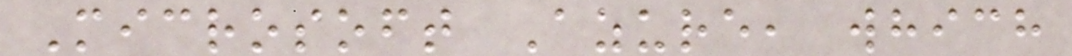Microsoft Azure, which
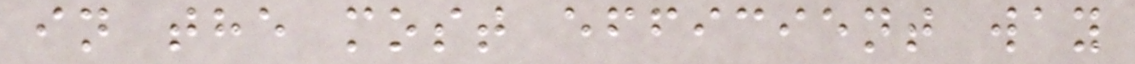in the most efficient way
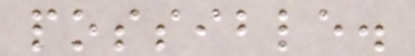possible.
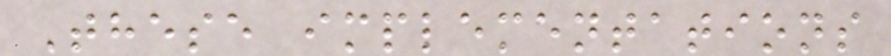These implementations
